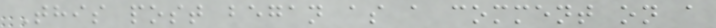This post began as a comment on a
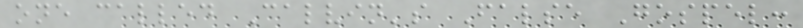one called Calvin's False Gospel:
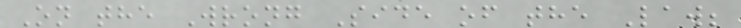On the Wrong Side of the Law;
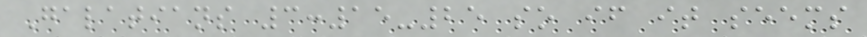Galatians 3:15-25 so if it seems
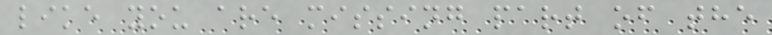like you are missing part of the
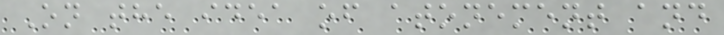On the idea of atonement and
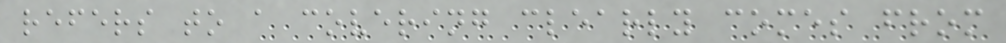refers to a covering clearly comes from
